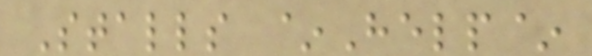Stalls ~Help~
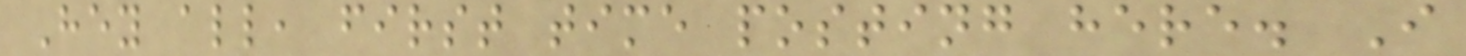Hey all, first time posting here. I
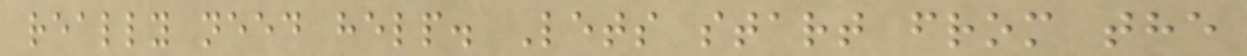really need help. Lets start from the
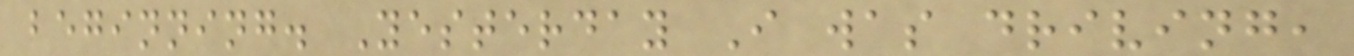beginning. Yesterday I was driving,
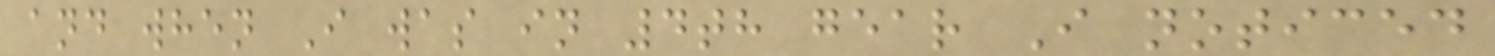and when I was in 4th gear I noticed
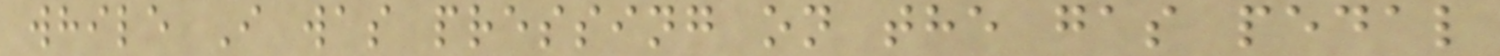while I was pressing on the gas pedal
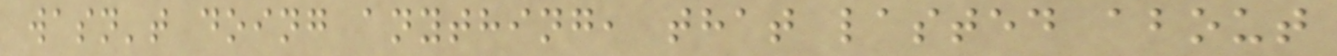wasn't doing anything, that lasted about
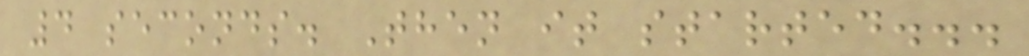4 seconds. Then it started...
